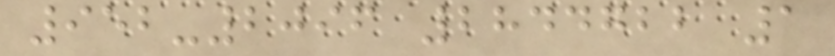952-2096 2844722 1
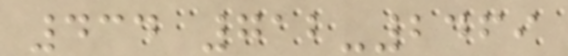434 712-2469
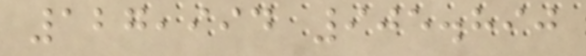127,994 905.890
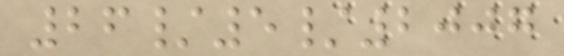26/5/2007
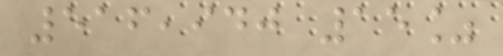516,940 15%
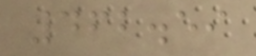462.59
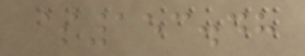$153.48
